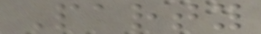Party
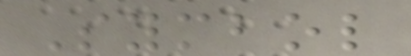Symbol
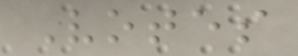Votes
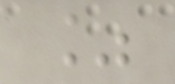%
